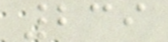239
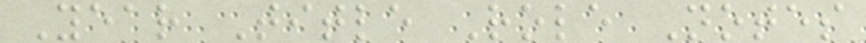Year Title Role Notes
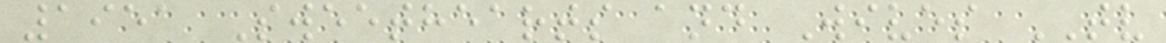1951 Sweethearts and Wives TV
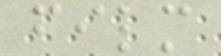film
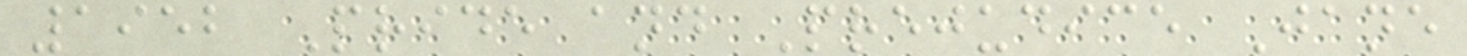1952 Pride and Prejudice Jane
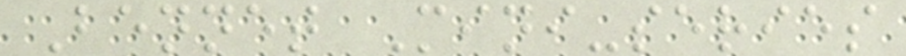Bennet Mini-series
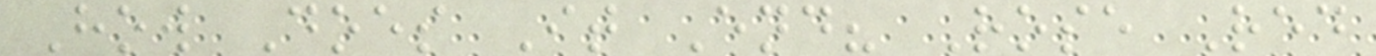How Does It End? Rose Red
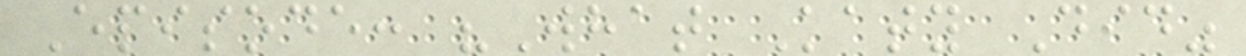Episode: "What Katy Did"
